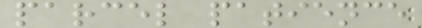parcel patience
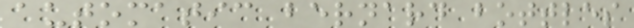automatic bernard bottles
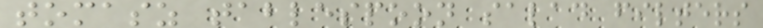tomasz tablespoon salad filters
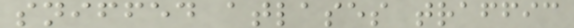sniffed atlases traffic
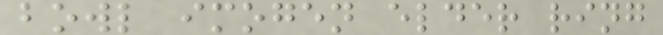bowl imogen elder ring
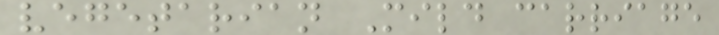vegetarian Mild carriage
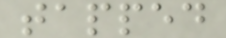tapped
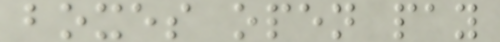boxes open pay
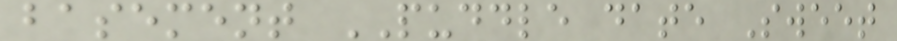basement PUDDLE date Sweet
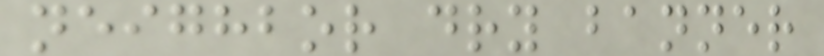neighbor dry banner
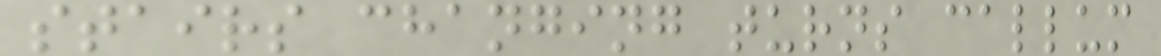stairs changing turns callum
